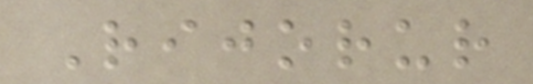Rijorur
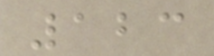123
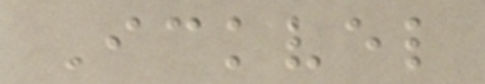Ickvel
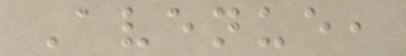Avenue,
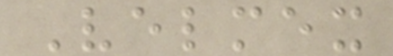Velmex
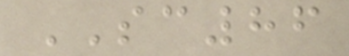SC86
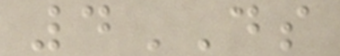4DS
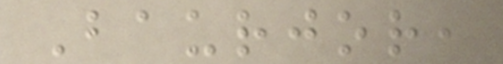Baurjor,
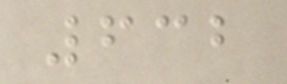632
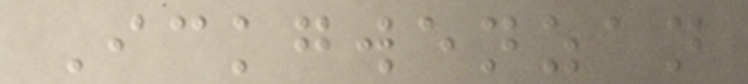Ickgwenzan
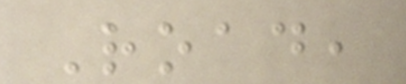Road,
